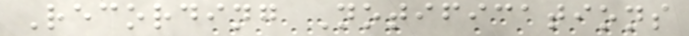Recording Notifications
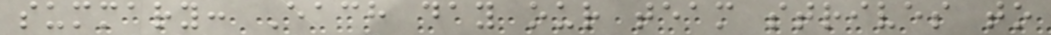summary: Each day our team strives to
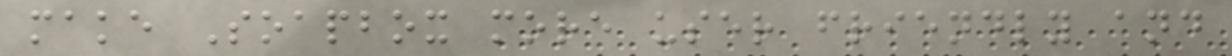make Soapbox more user friendly and
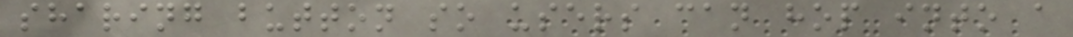sharing button so users can hop into a
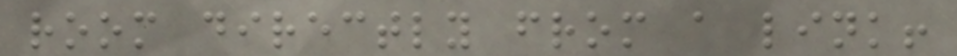room directly from a link!
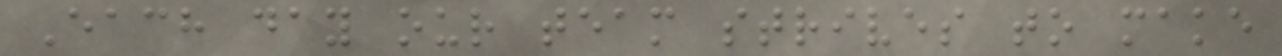Each day our team strives to make
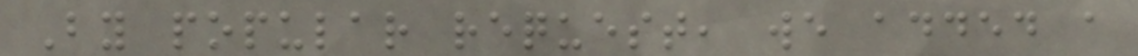By popular request, we added a
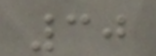30
